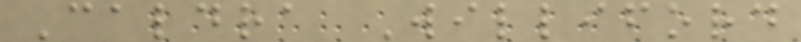Caldra Williford
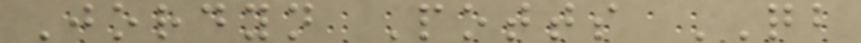Jordyn Potts QB
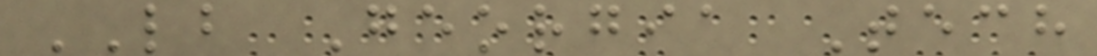LB Georgia Tech
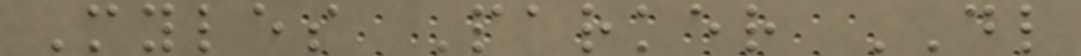Myles Parker DL
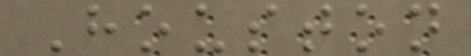Houston
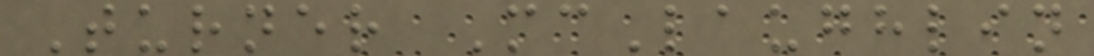Turner McLaughlin
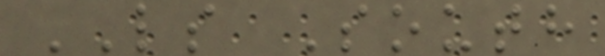LS South
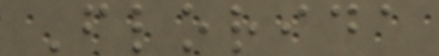Florida
